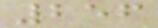256
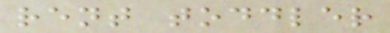rent toddler
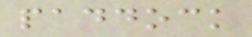paddock
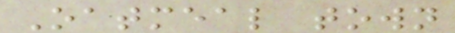Oatmeal town
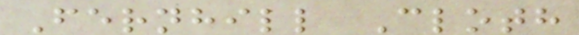Fernhill Cloth
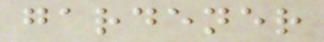gardener
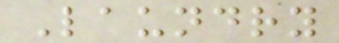Laundry
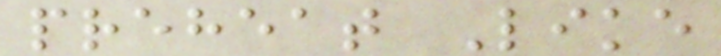preheat Like
